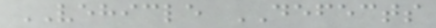VEHICLE DEFECTS
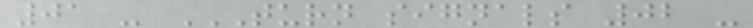01 - TURN SIGNALS 02 -
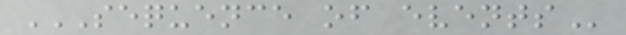SEQUENCE OF EVENTS
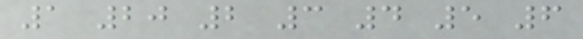1 20 2 3 4 5 6
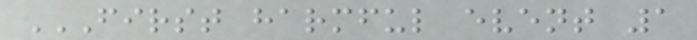FIRST HARMFUL EVENT 1
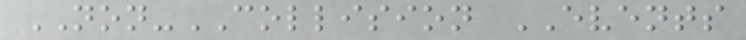NON-COLLISION EVENTS
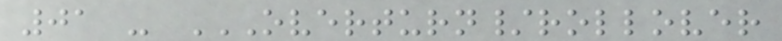01 - OVERTURN/ROLLOVER
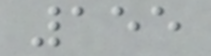155
